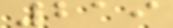219
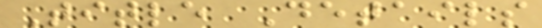Title Details
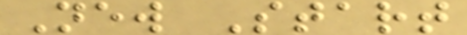New Start
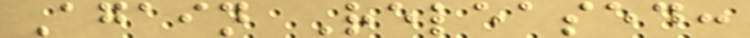Again Released:
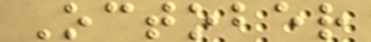October
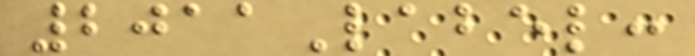2011Label:
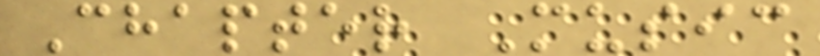Chapter Music
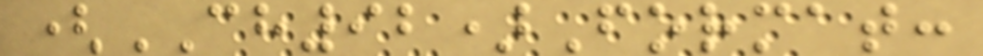(CH92)Format:
